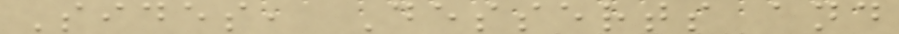Sides, Desserts and
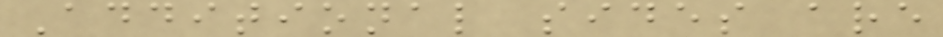Additional sides are
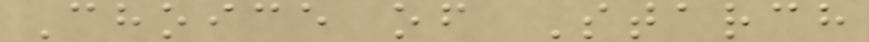Choice of Starch
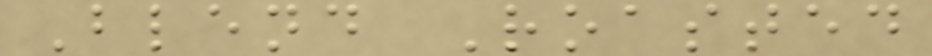Blend Roasted
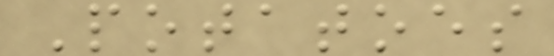Potatoes
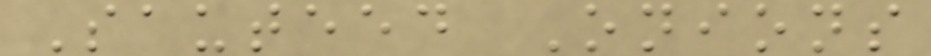Sauteed Onions
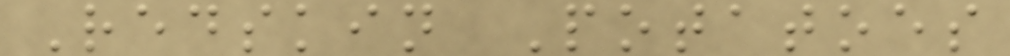Redskin Potatoes
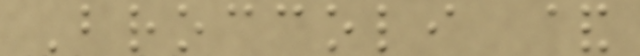Broccoli &
